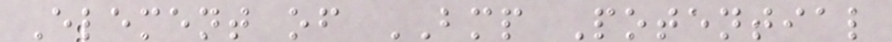Element of BMP Potential
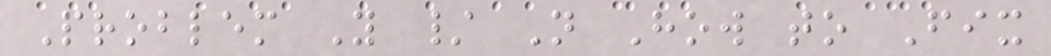Problem Y / N How to Fix
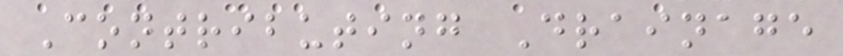Contributing Drainage
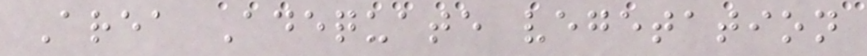Area Adequate vegetation
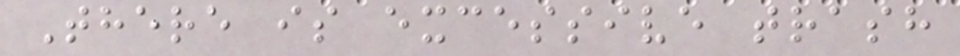There is excessive trash
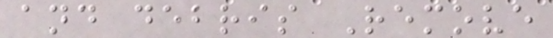and debris Remove
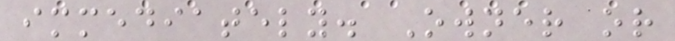immediately. Owner or
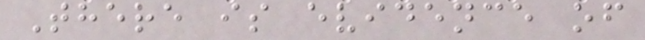There is evidence of
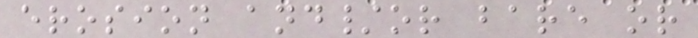erosion and/or bare or
